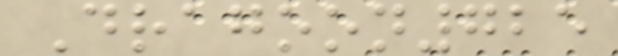Dragoon725
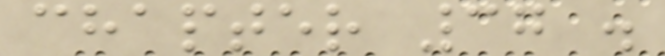chapter 37 .
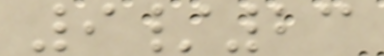9/23
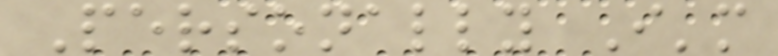Personally I'm
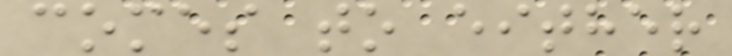comes to either
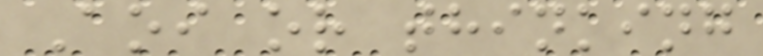Aoi or thinking
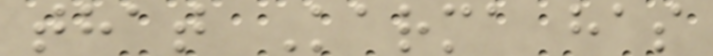that Karma has
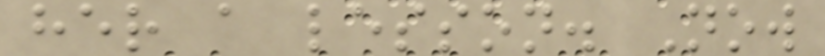her a lesson. Now
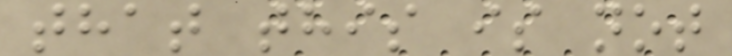that this is not
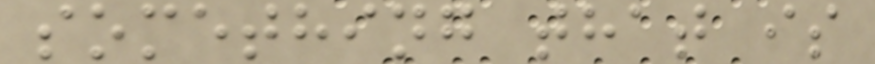something that is
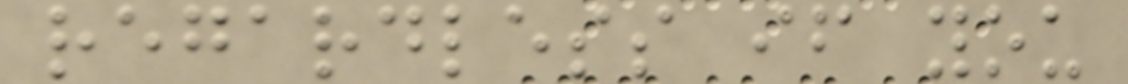regardless if you
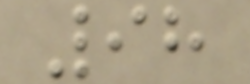98
